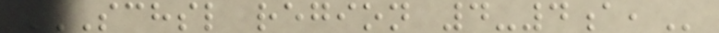SCHSL REGION 4-4A,
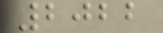2022
